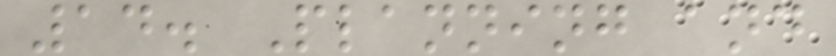14. Planning and
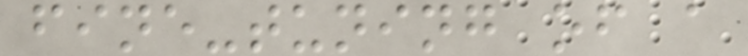fine-tuning of a
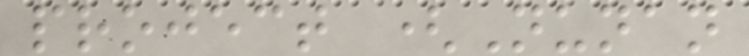project (Nunan
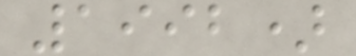1992)
